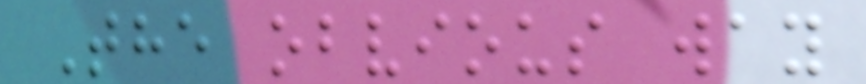The obvious way
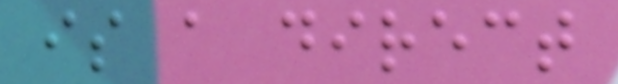is a direct
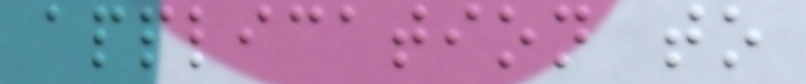application to
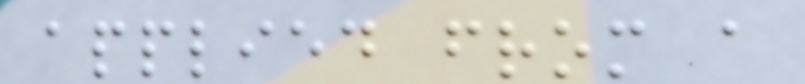applied from a
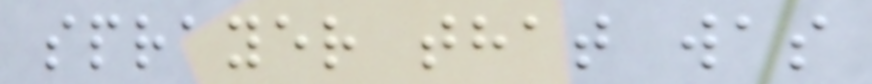sprayer that was
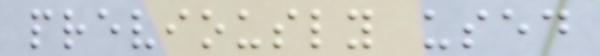previously used
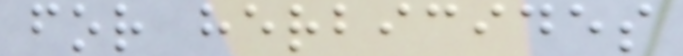for herbicides
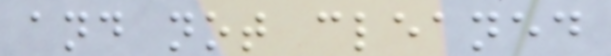and not cleaned
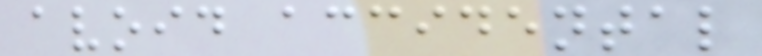avoid accidental
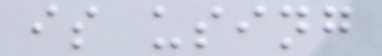is using
